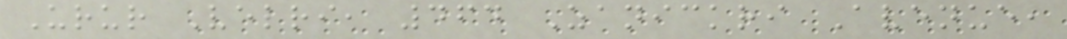Urur Velri, 464 Zanickri Avenue,
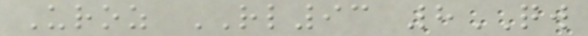Uroz RL93 8QW
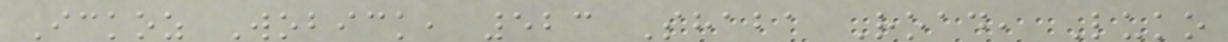Ickoz Wobick, 523 Shaba Road, Luko
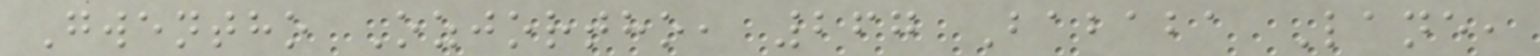Gwentho Ozjortho, 267 Bababa Lane,
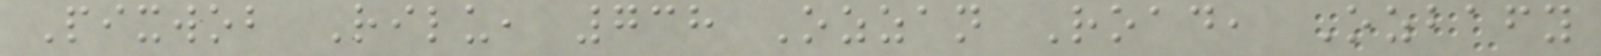Pixwob Rilu, 738 Ozzan Road, Ozbafy
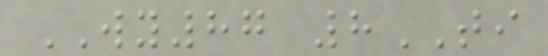WY87 8TI
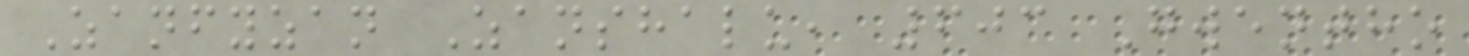Zanfyzan Zanshalu, 603 Gwentho
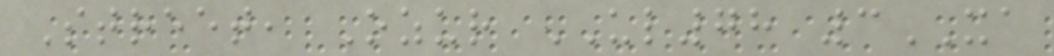Street, Ozur UL78 3XA
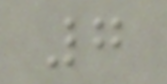7
